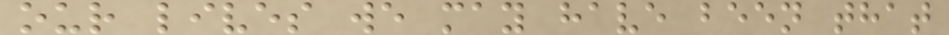our lives we may have been that
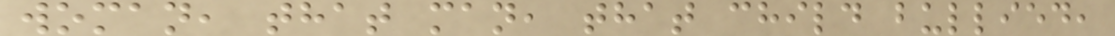woman, that man, that child bullied,
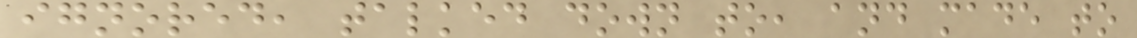ignored, talked down to, and made to
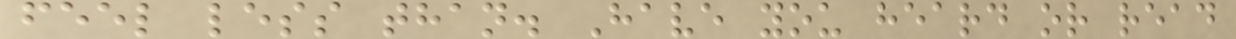feel less than. Have you heard or read
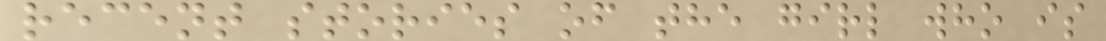recent stories of the girl who is
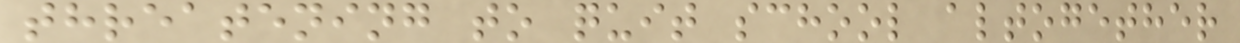threatening to quit school altogether
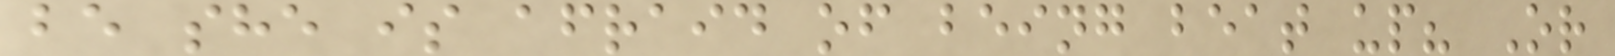be she is afraid of being beat up? Or
